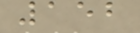152
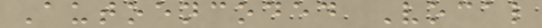Autoencoded Vocal
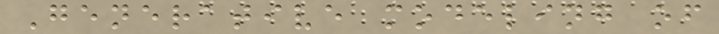Generative modeling of
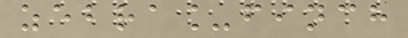zebra_finch
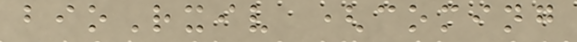bioRxiv (coming
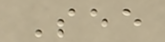See
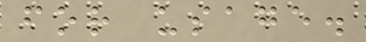for usage.
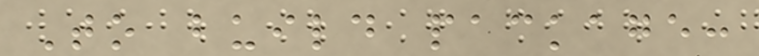To build package:
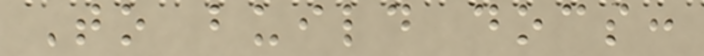To build docs:
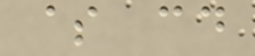$ cd
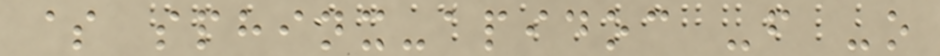$ sphinx-apidoc -f -o
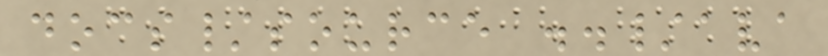docs/source ../ava
